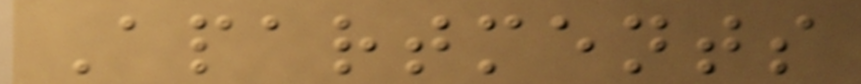Apartments
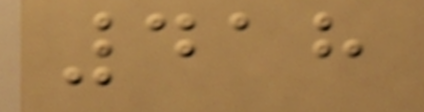418
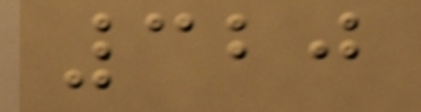320
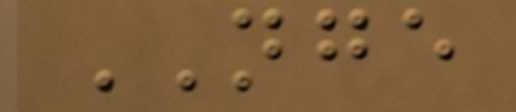NGE
